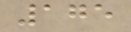175
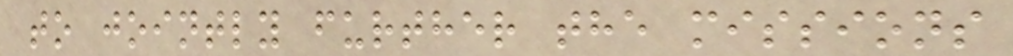to jointly further the missions
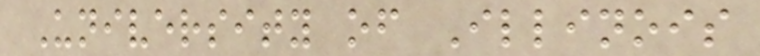University of Illinois
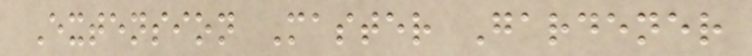Extension Master Gardener
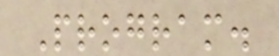Program.
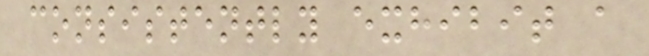consistently exhibit a
